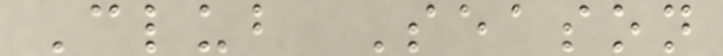Club Season
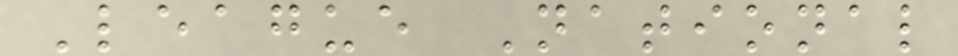League National
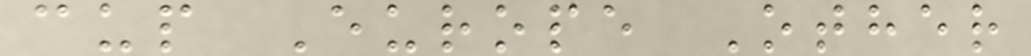cup Europe Other
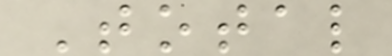Total
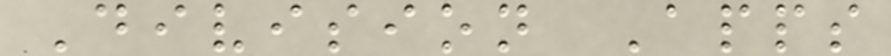Division Apps
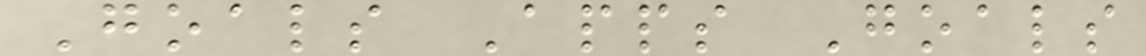Goals Apps Goals
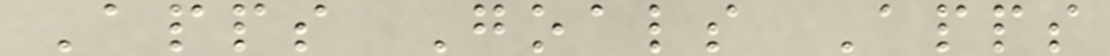Apps Goals Apps
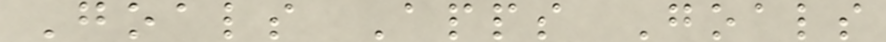Goals Apps Goals
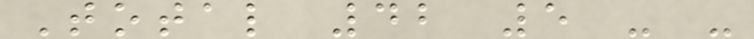Total 42 5 - -
